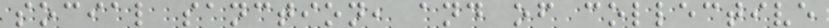social sanction, and of collective
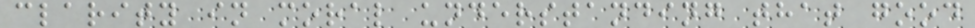clarity in moral understanding that good
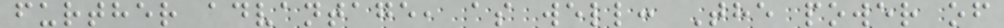further advantage, as well: The power of
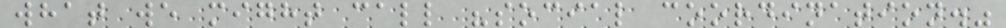what we might call "social coordination."
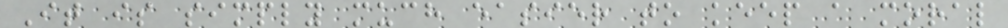It is simply much easier to keep a moral
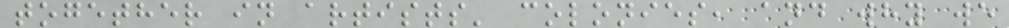together in artists' colonies, and why we
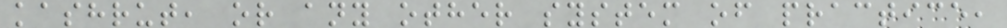kashrut, or any other system of practice,
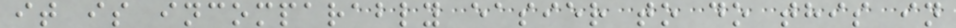it is incomparably easier to do this in
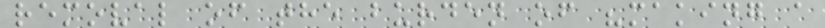removal of the burden of "making a
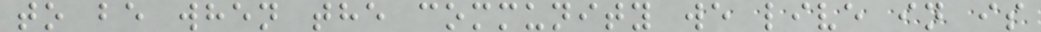to be when the community we live in is
